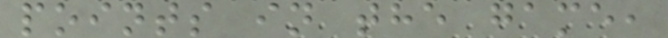points in the game,
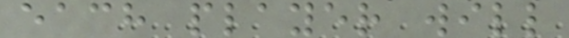each player will
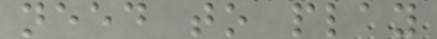need to play
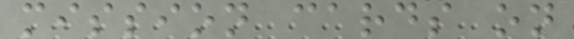mission cards on
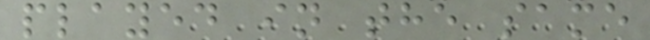played in the same
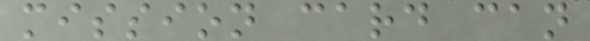mission card can
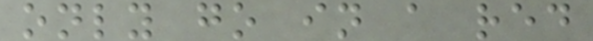only go in a red
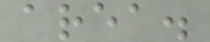area.
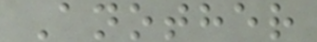Another
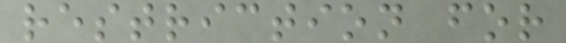restriction for
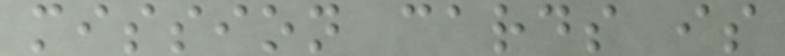mission cards is
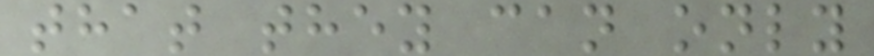that they can only
